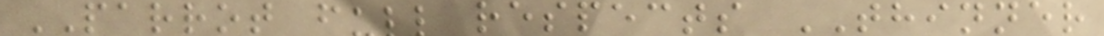PARROT full respects THINNER
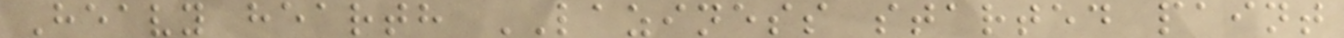Heavy hearth LAZINESS started paint
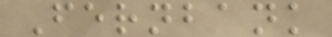Fernbank
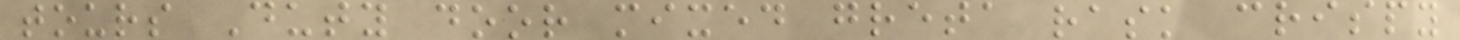tours Duty door mixed greta rask crispy
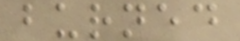burned
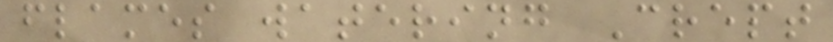flames watering Crept
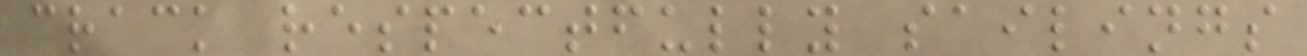crack respectfully sailings
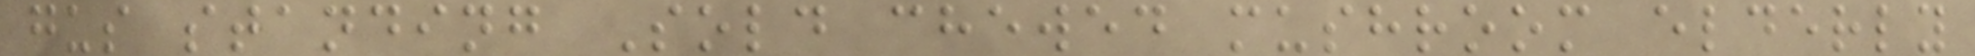gus standing Sold chewed mushroom elderly
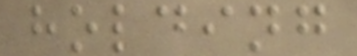holding
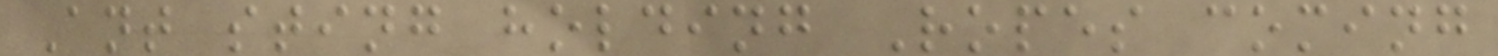Ant sting holding Ropes coming
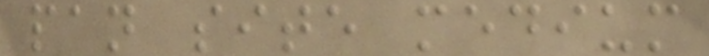pan site medium
